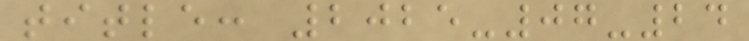title: 2025-07-24
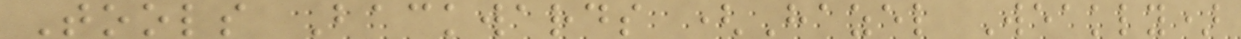Tools Backwards (Hazel Weakly)
